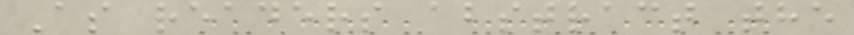As readers abstract the
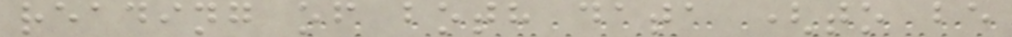reading of both data (to be
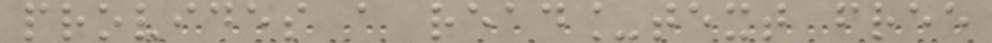provides a read_text free
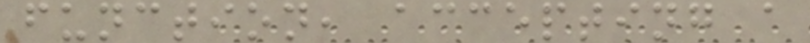function, accepting a
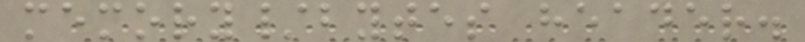memory/bytes header.
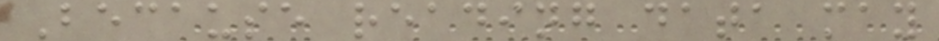Because reading data may
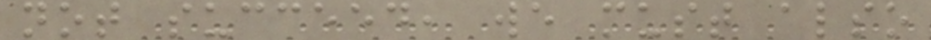not succeed, we must also
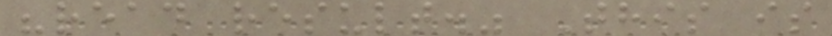"read result." This is
